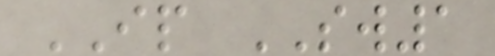IP SW1
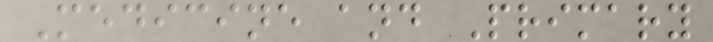Medicine and Primary
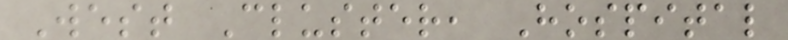West Cluster, Hospital
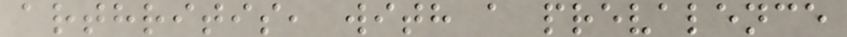arthritis, with a prevalence
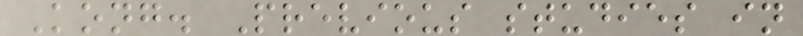Kong. Previous studies in
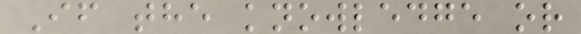If the knowledge or
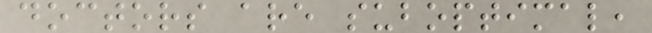doctors are suboptimal,
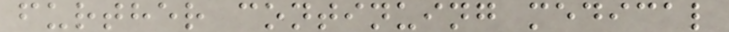further continuing medical
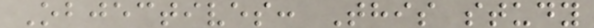Objectives: This study
